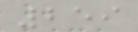259
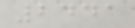2441
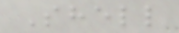Shell
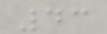43
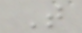T
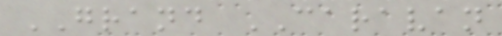GRAND CARAVAN
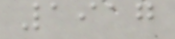1917
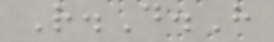R.D.H
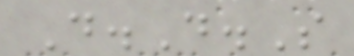D.D.S
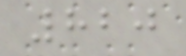820
